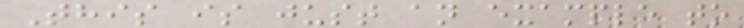This is just an example to
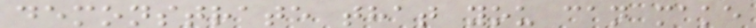demonstrate that you can make
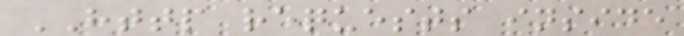HTTP requests inside
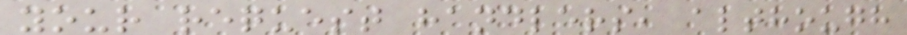your request handlers, although
